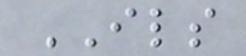ILS
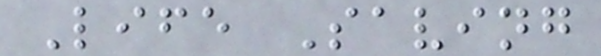Life Saving
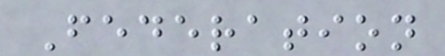Federation
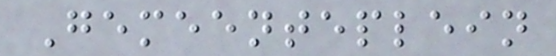Gemeenteplein
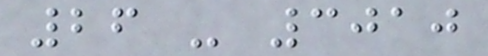26 - 3010
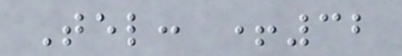Tel: +32
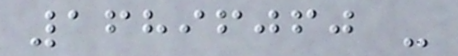16896060 -
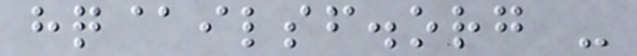hq@ilsf.org -
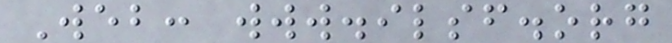Web: www.ilsf.org
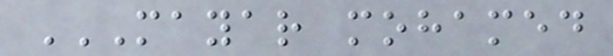MAYAR MOHAMED
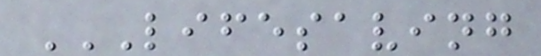LIFESAVING
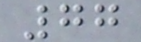77
